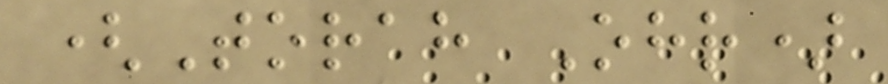(Torah Ohr)
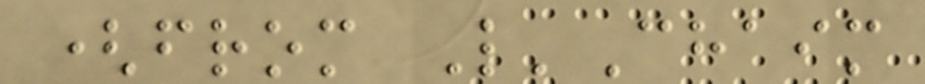(from L'Chaim
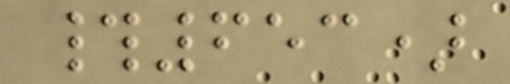#653)
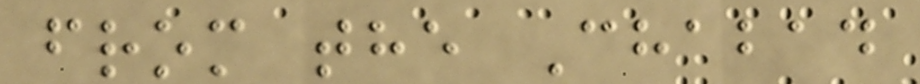from the Chabad
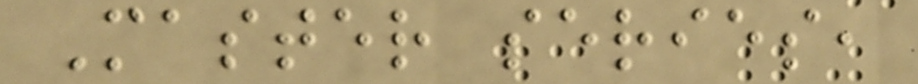Master series,
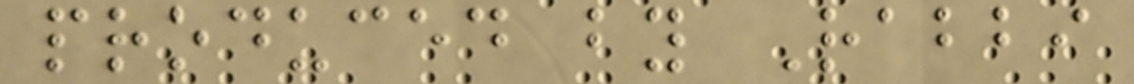produced by Rabbi
